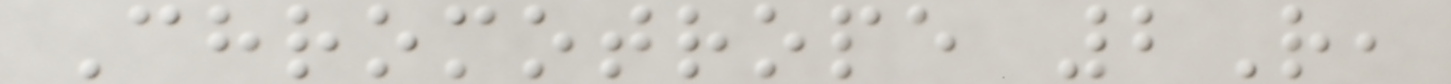Chromotrope 2R,
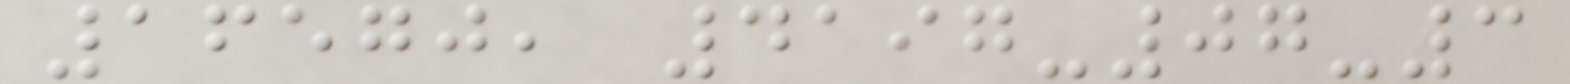16570, 4197-07-3
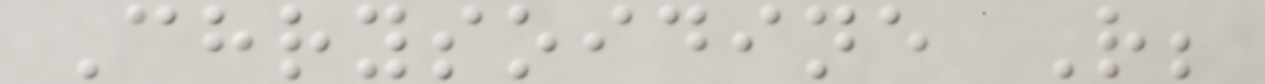Chrysoidine R;
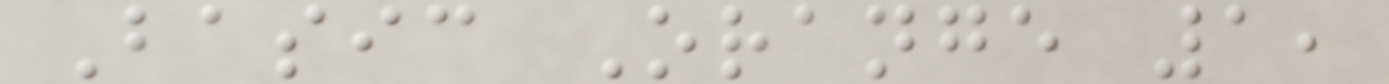Basic Orange 1,
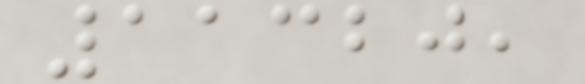11320,
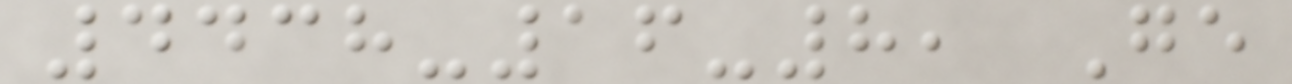4438-16-8, Ge
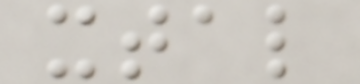xtal
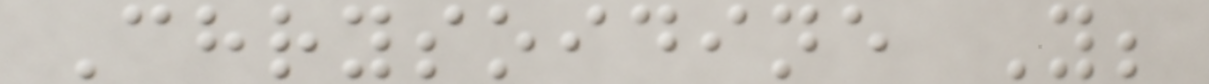Chrysoidine Y;
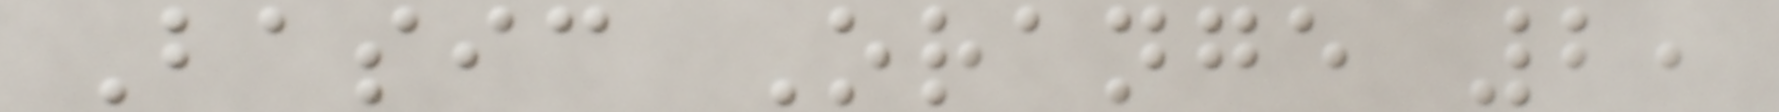Basic Orange 2,
